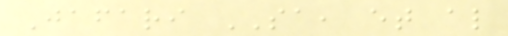Jafari SA, et al
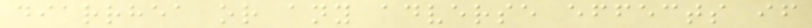diarrhea or any adverse effects if
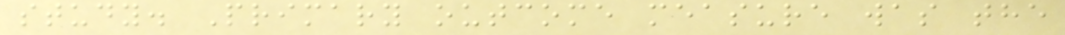study. Primary outcome measure was the
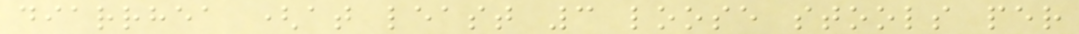diarrhea (at least 3 loose stools per
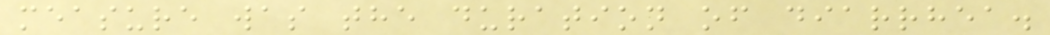measure was the duration of diarrhea.
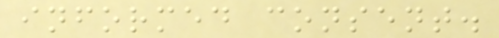informed consent.
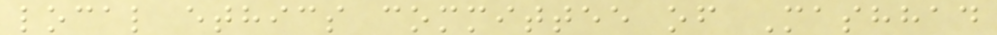local ethics committee of Mashhad
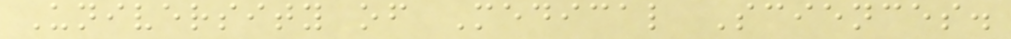University of Medical Sciences.
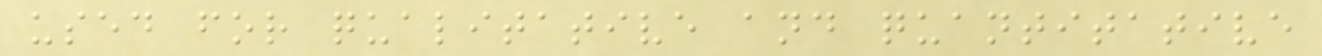used for qualitative and quantitative
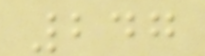247
